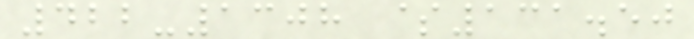422-1308 $131.50
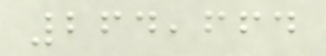264,664
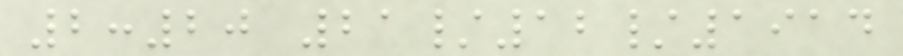2:20 21/12/1914
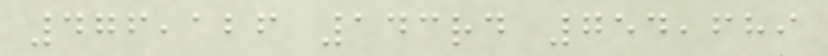476,126 143rd 754,689
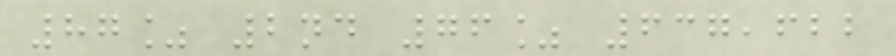87% 2nd 76% 637,622
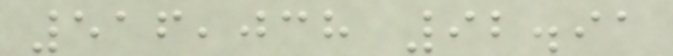516,038 92.91
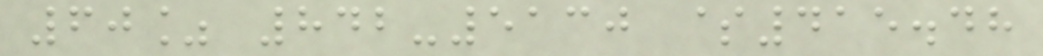60% 842-5130 $415.48
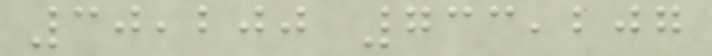30,200 733,207
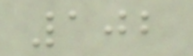102
